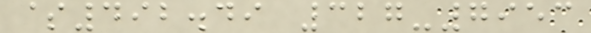$492.49 327-7953
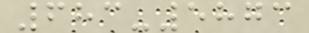683-5873
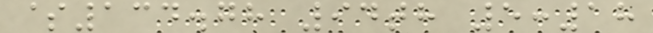$134.78 94th 5:18
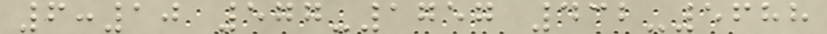6:10 577-1757 432-5688
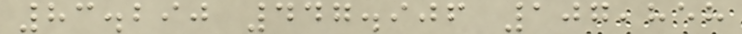83.290 447.906 107,858
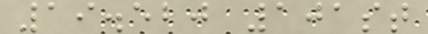19.520 101st
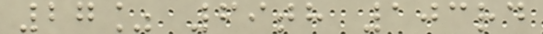27% 69th 103rd
